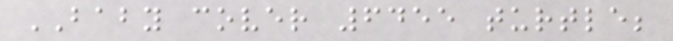BABY cover 6455 turtle;
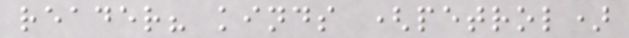reader? kinds (petrol)
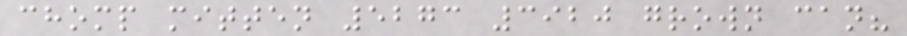chomp mitten 5273 3920 grown can?
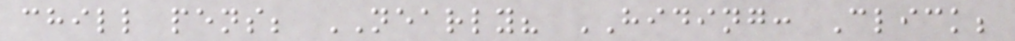chill pens; NEARLY? HIDING: Click;
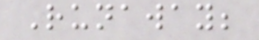Runaway;
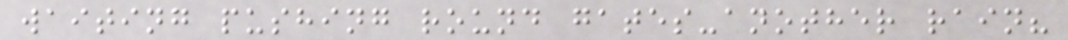waiting pushing round gates-another rain?
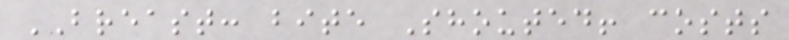BREAST: bite Shouted! costs
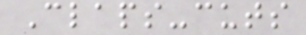Claps-cuts
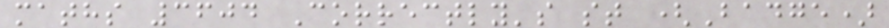maths 3604 Correctly's st (Badge)
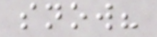snow?
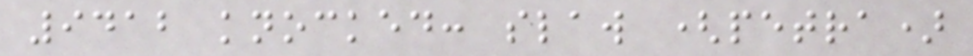9412 knocked: slaw (petra)
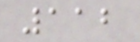112
